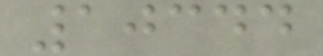10344
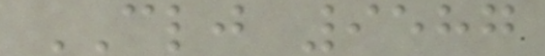CLJ 9587
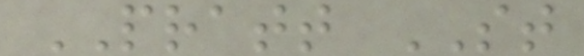PRATT ST
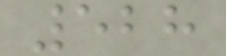528
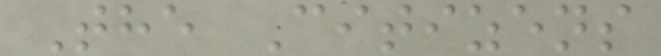The Citizens
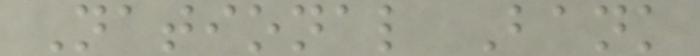National Bank
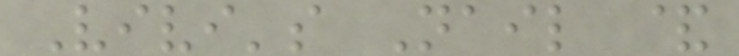Vivi's Nail &
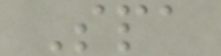Spa
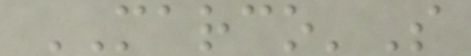MARCO'S
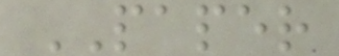PAPER
